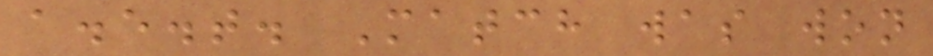a.e.t. Match was won
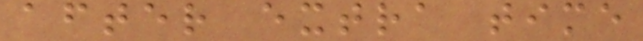after extra time
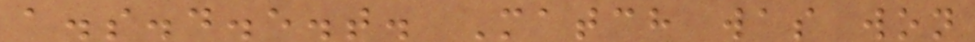a.s.d.e.t. Match was won
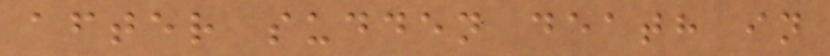after sudden death in
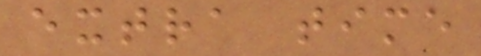extra time
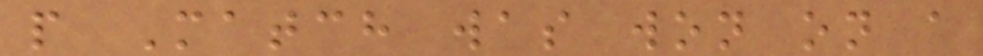p Match was won on a
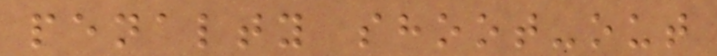penalty shoot-out
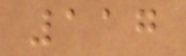117
